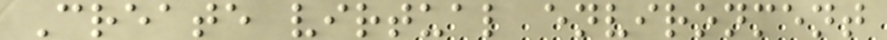Create virtual environment
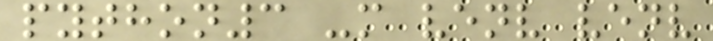python3 -m venv venv
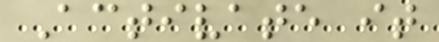Activate it
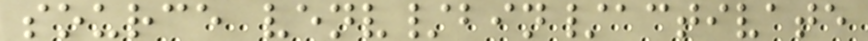source venv/bin/activate
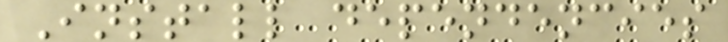Install dependencies
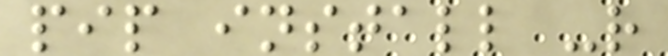pip install -r
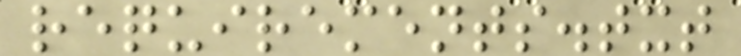requirements.txt
